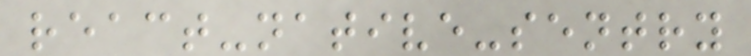react-native-sentry
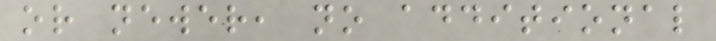or newer, no additional
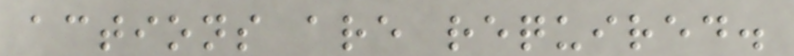actions are required.
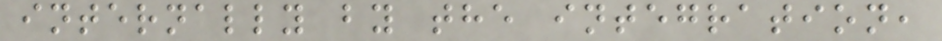internally by the integration,
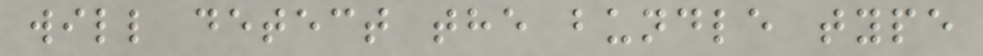will detect the bundle type
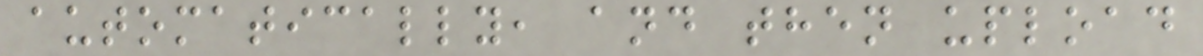automatically, and then upload
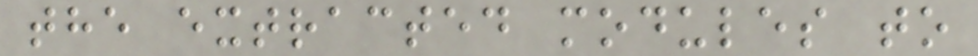the extracted modules to
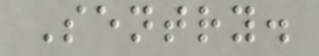Sentry.
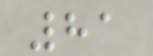81
